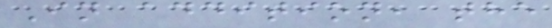In addition, the
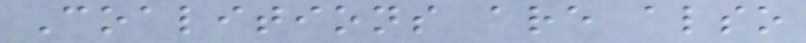Coalitions are also
